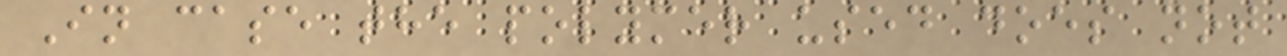In case the polymer used does not
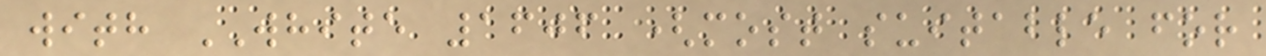with WHITE 1606 (most suitable for
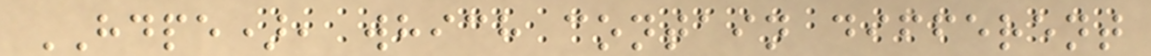HDPE), which contain different
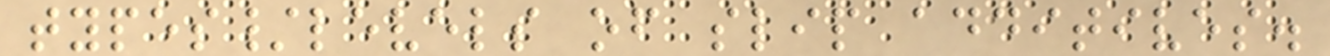types/levels of slip additives.
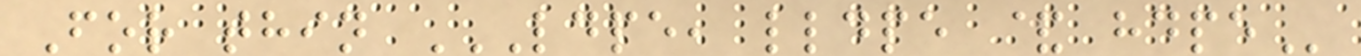For thin LDPE, LLDPE & HDPE
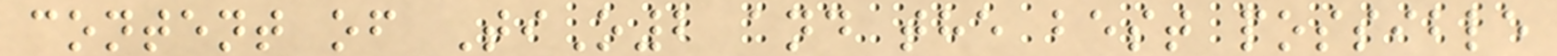content of TiO2 and the best possible
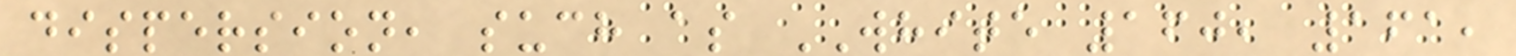dispersion, such as WHITE 160, 161,
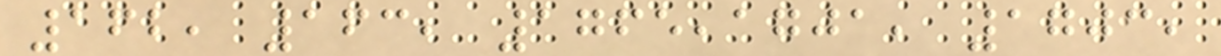162, 163, 1765,1701, 1703,
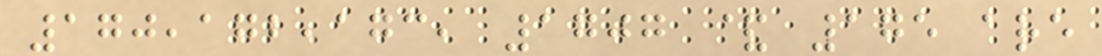170,172,173, 1707 & 175 are
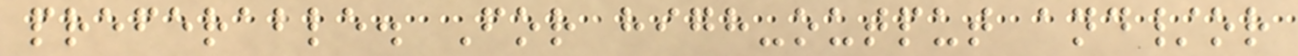preferable. For high-output and/or
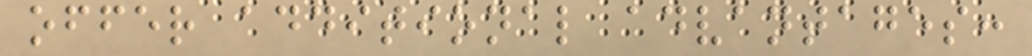offer additional advantages:
